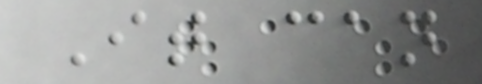It can
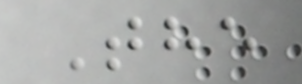The
